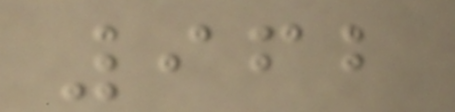962
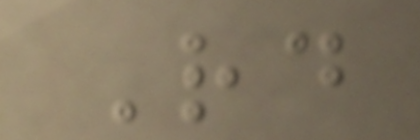Rd
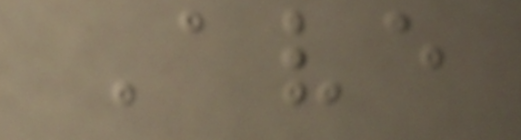Ave
